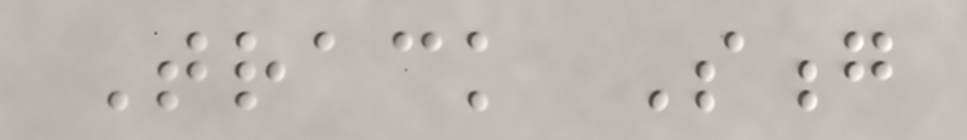Track Song
